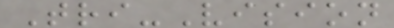Tri-Vision
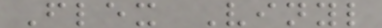Flex Vinyl
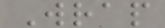Wrap
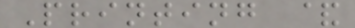Printing &
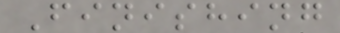Finishing
